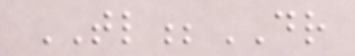TL;DR
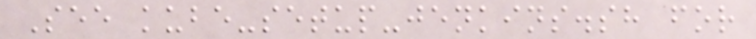See kube-setup-jenkins.sh for
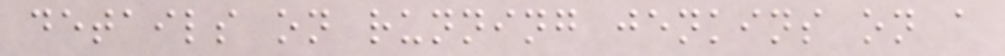details on running jenkins on a
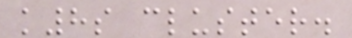k8s cluster.
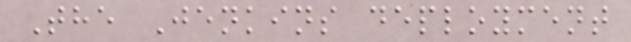The Jenkins deployment
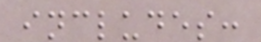includes:
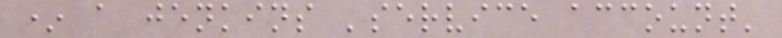* a jenkins 'service account'
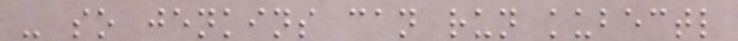- so jenkins can run kubectl
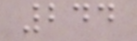244
